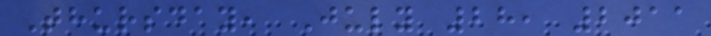Thursday, July 28, 2011
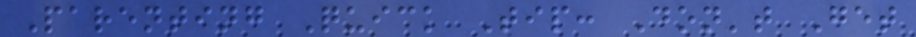Parenting Quick Tip: Don't Get
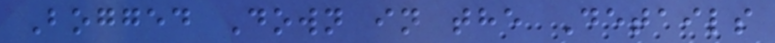Bogged Down in the Details
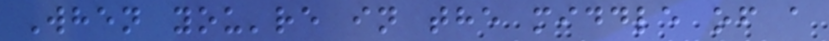When you're in the middle of a
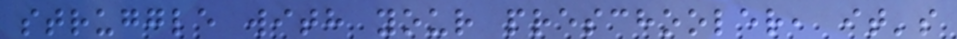struggle with your preschooler, it's
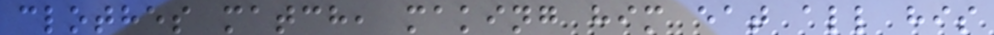clothes match, making him eat all his
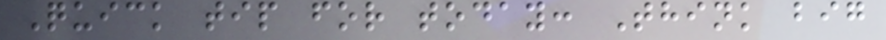Quick tip for today: Think big
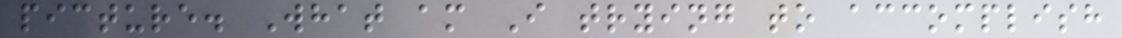picture. What am I trying to accomplish
